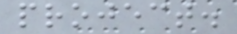project.
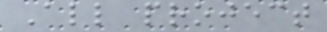All project
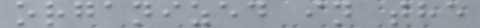organized in the
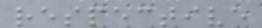respective
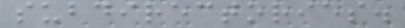subdirectories.
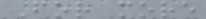For more
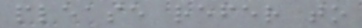please refer to
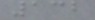132
